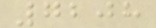7208
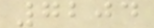7204
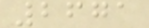2671
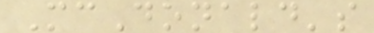McDonald's
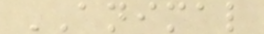ANIMAL
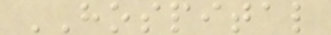HOSPITAL
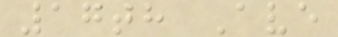17th Ave
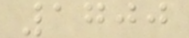1700
